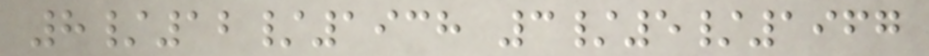8/12/1938 3/5/1967
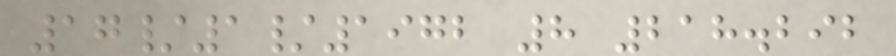17/1/1972 8 218.292
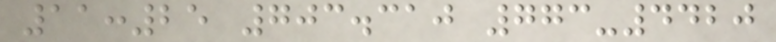11:25 703.310 773-4420
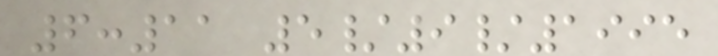6:11 5/9/1995
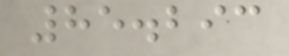85.293
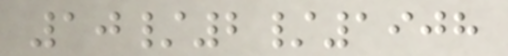10/2/1908
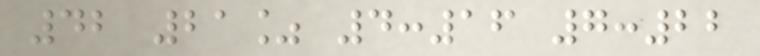42 21% 4:16 7:22
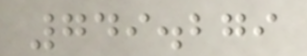749.279
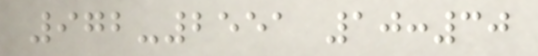972-2551 10:30
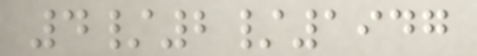4/2/1947
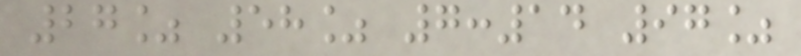27% 58% 7:14 97%
